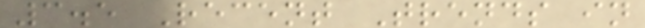3.5 Recent Trends in
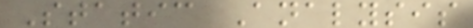Static Analysis
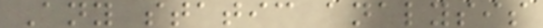Any static analysis
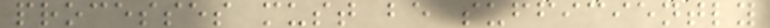processes must be sufficiently
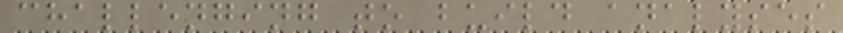challenging to build analyses
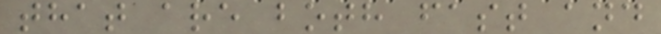that are both fast and
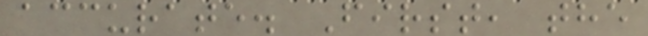accurate. First, the
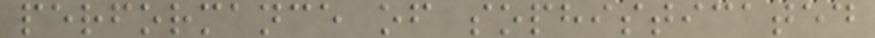performance of sophisticated
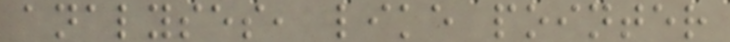analyses, like pointer
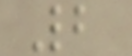2
